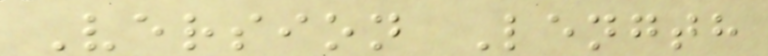Version Length
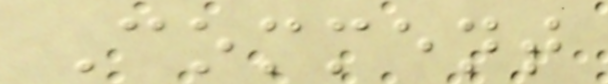Comment
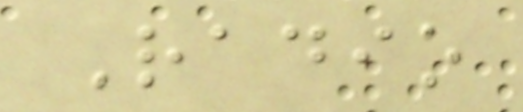Radio
